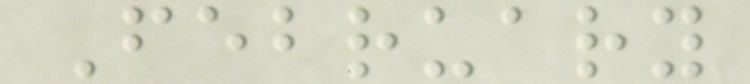February
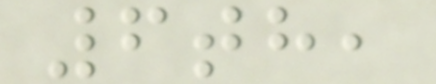6th,
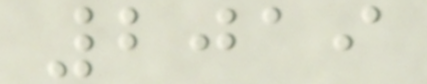2019
